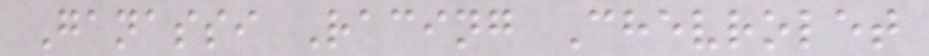Ganassi Racing Chevrolet
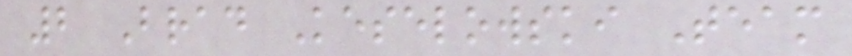2 Brad Keselowski Team
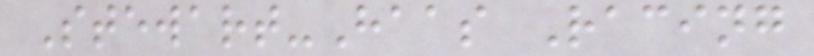Stewart-Haas Racing
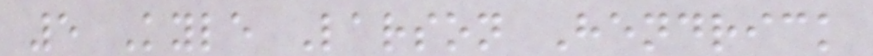5 Kyle Larson Hendrick
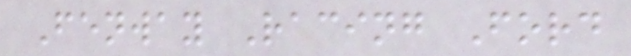Fenway Racing Ford
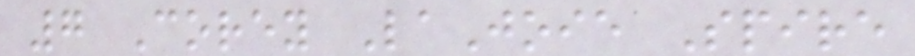7 Corey LaJoie Spire
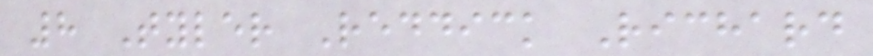8 Tyler Reddick Richard
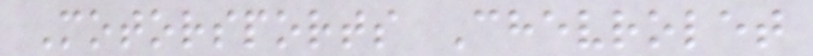Motorsports Chevrolet
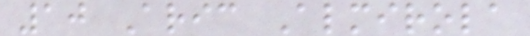10 Aric Almirola
